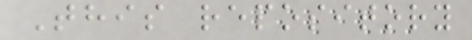This repository
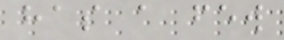has a few
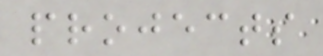projects
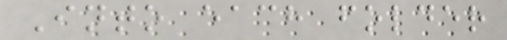Into each folder
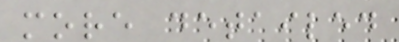more detailed
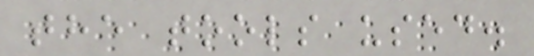the tools used.
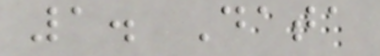1. Data
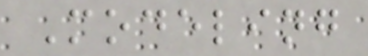Modeling
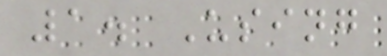1. Using
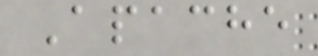Apache
